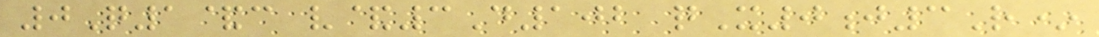0Q1&c v&3D102 qX0j3R*
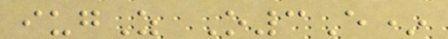iugZ O3E*
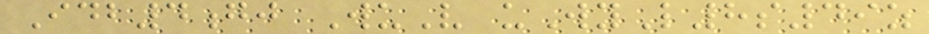Idb4gj WuV uWyL8s49z
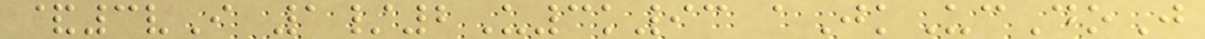&3vI 1/2U3k93 aJkUcDoJ
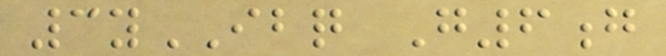3yIBQ G6g
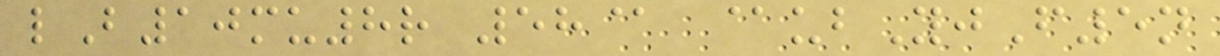lB10mu8r 58@ @ubYjF5n
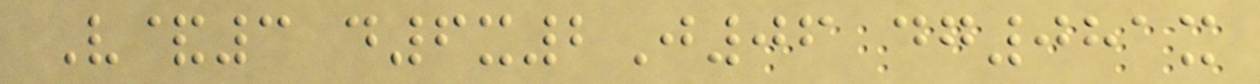V&3 d6x2J06 dg081x
